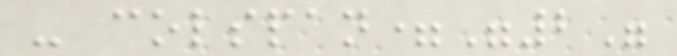- colspan="2"
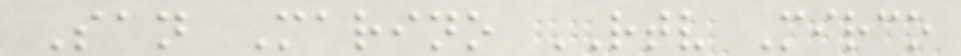San Marino RTV Mirco
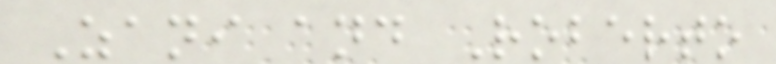Zani and Roberto
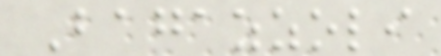Bagazzoli
